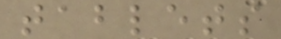tablets
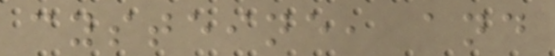cysteine, and
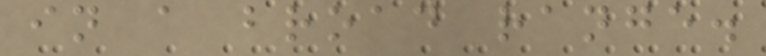in a broad range.
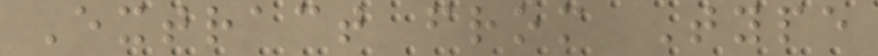Extract from Type
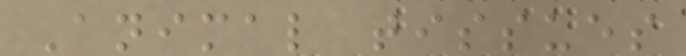Animal tissues
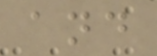and
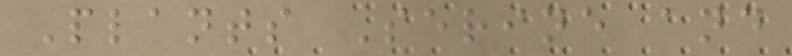Plants Serine and
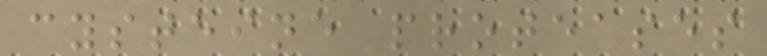cysteine proteases
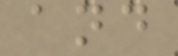and
